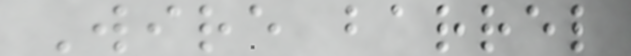Wire barrel
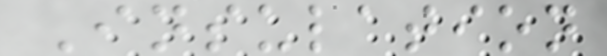Insulation
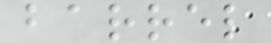barrel
